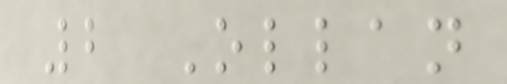2 Ollan
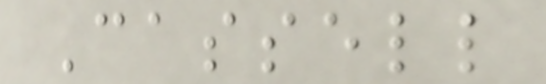Cassell
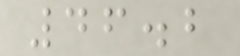46.2
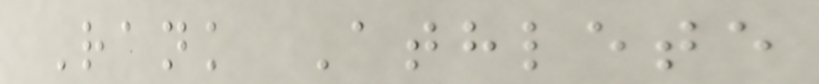Rank Athlete
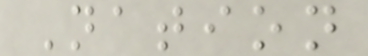Nation
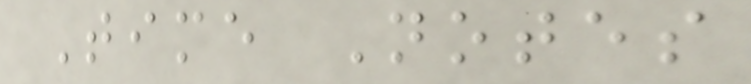Time Notes
